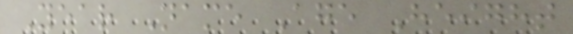Year Name Age Height
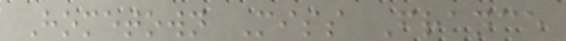Hometown Miss France
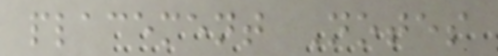placement Notes
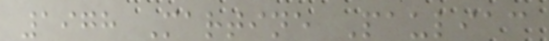1978 Martine Pauliac
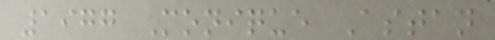1977 Monique Astan
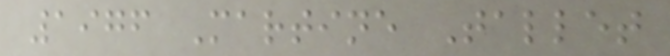1976 Martine Tallet
